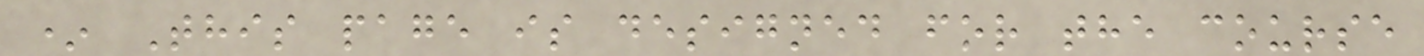* This page is designed for the course
